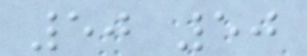50 50
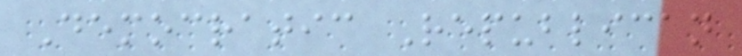Democratic Republican
